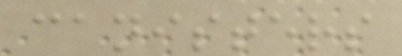canisters
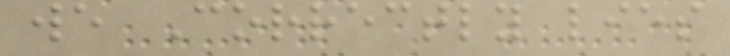we Correctly lies
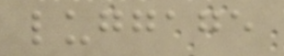luggage
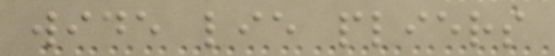wide lie pliers
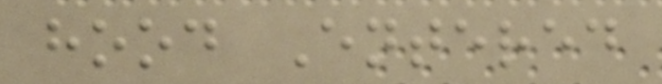hood Entered
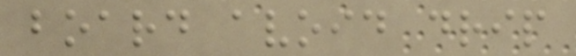board avoid drip
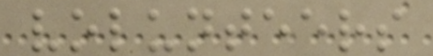volunteers
